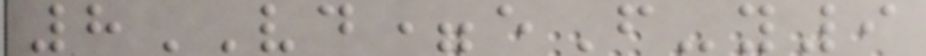8VD=eF-y9
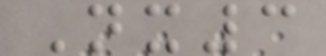Nx3
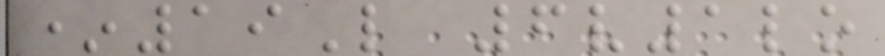*19L 6v1lo
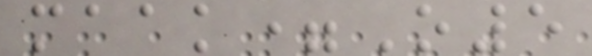maak=O5
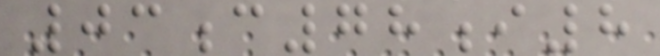03c78i8
